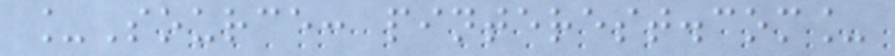_Source: pinterest.com_
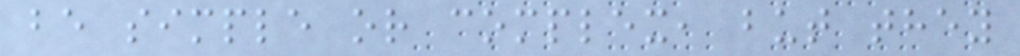be simple or complex, but they
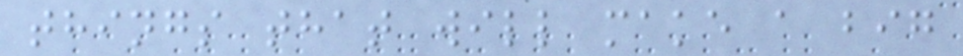things that will make a big
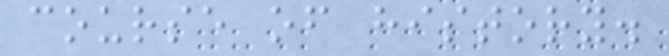course of history.
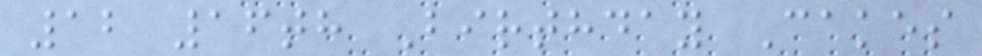12 16th Birthday Cakes
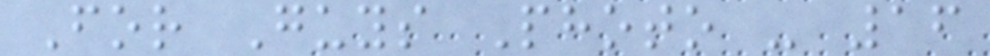For Guys Photo - 16
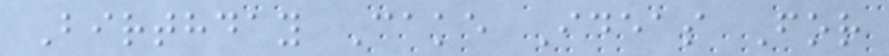Birthday Cake Ideas For
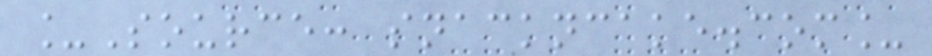_Source: snackncake.com_
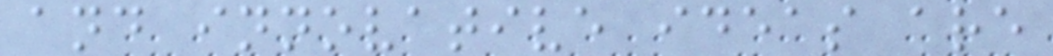and innovative ideas are
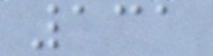131
